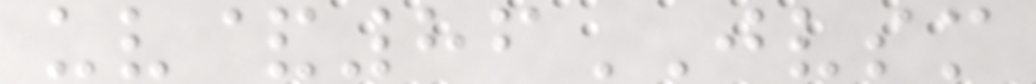uv&86JVSM
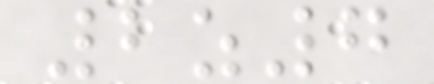2z7
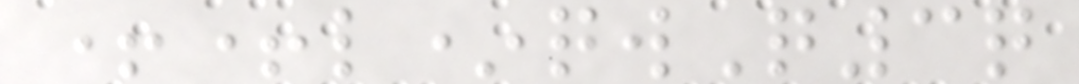++l*qwQ3q
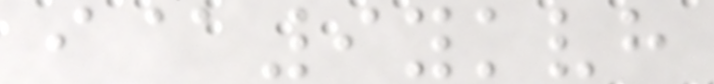i@9ykvh
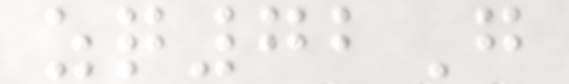zq72G
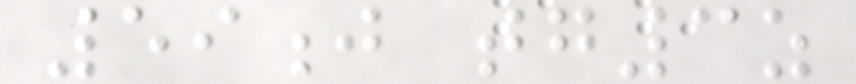59j tg3z
